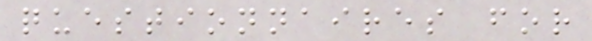questionnaires for
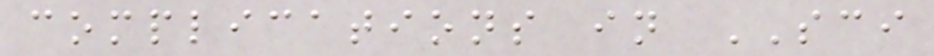complications in SCI
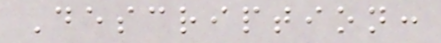Description:
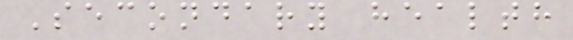Secondary health
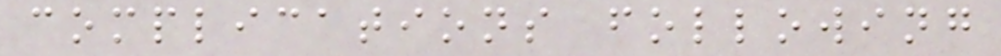complications following
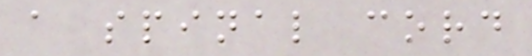a spinal cord
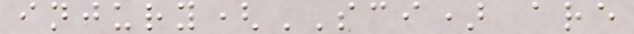injury(SCI) are
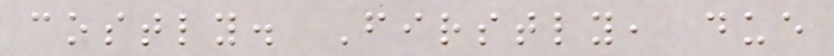costly. Firstly, due
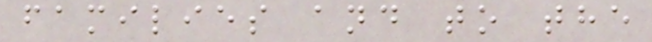families and to the
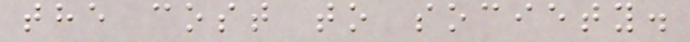the cost to society.
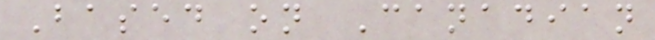Based on Canadian
